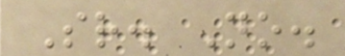Sr. No.
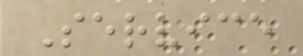Service
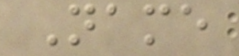Name
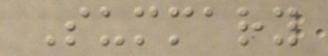Summary
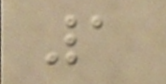1
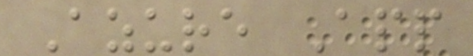Azure App
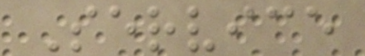Service
